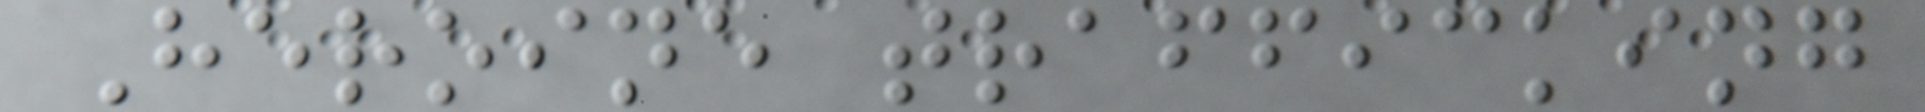Heroine trafficking
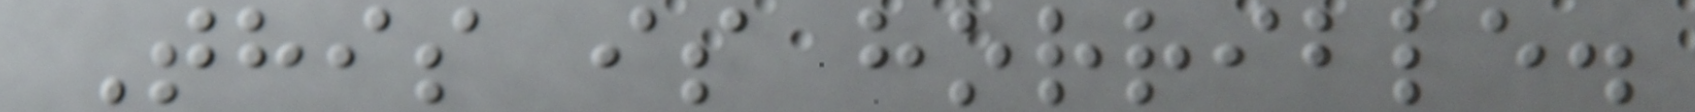This is horrible.
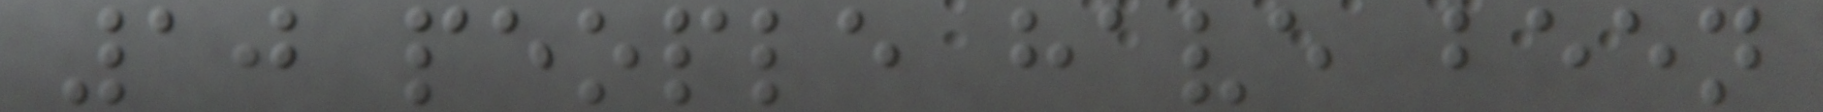10 people have been
